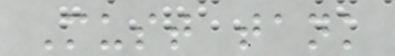Must tank
